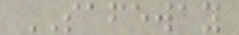SAFEWAY
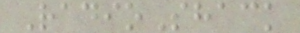RadioShack
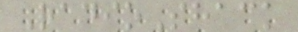RadioShack
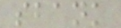sbank
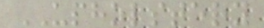UPHOLSTERY
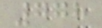778
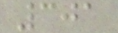301
